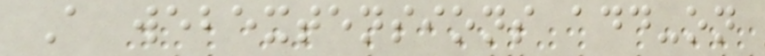A webextensions add-on
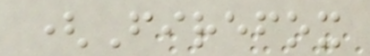(Firefox
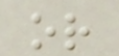or
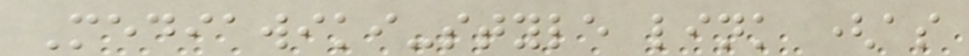Mediawiki-style link (as
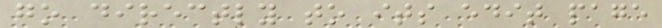go directly to its edit page
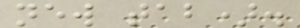new tab).
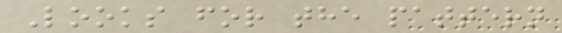Looks for the pattern
